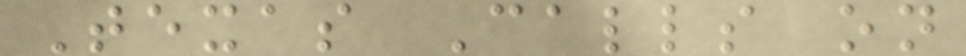Texas Calls on
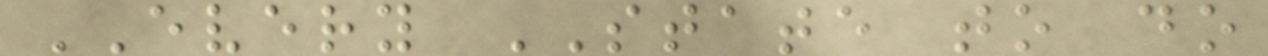EVERY STATE to do
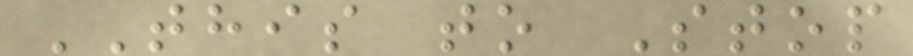THIS to Stop
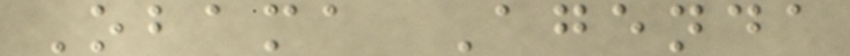Obama Agenda
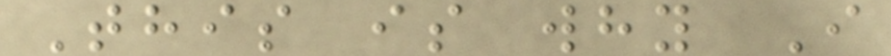This is why I
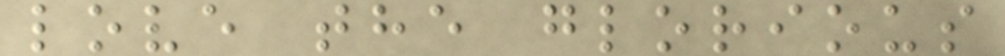love the glorious
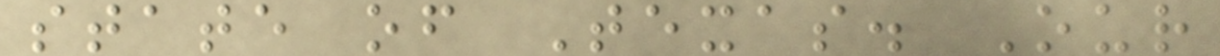state of Texas. Our
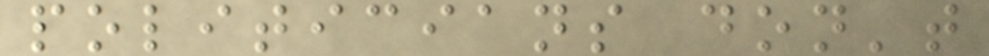politicians don't
